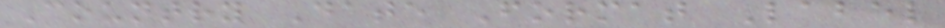Country Date Format Label
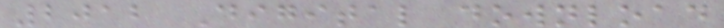2012 Digital download
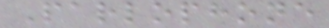Parlophone
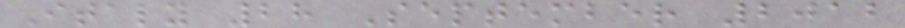Italy 28 September 2012
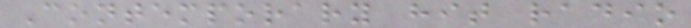Contemporary hit radio
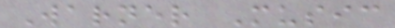Warner Music
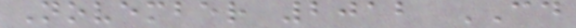November 2012 CD
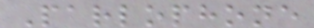Parlophone
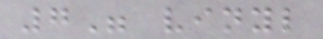7" vinyl
